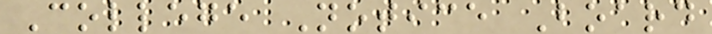College Notice Board
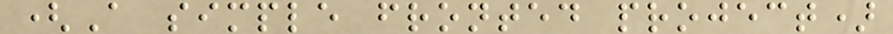(A simple fronted project)
